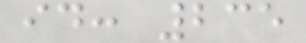id: 235
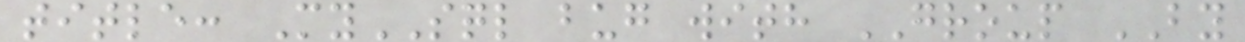title: MySQL bug with GROUP BY
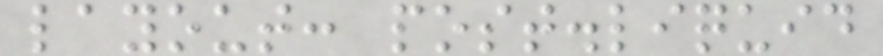layout: post.liquid
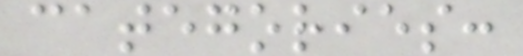categories:
